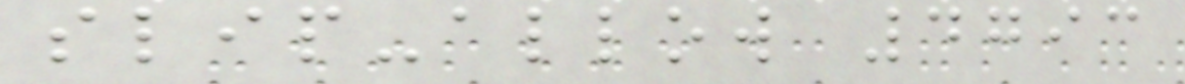slip-allow 4793
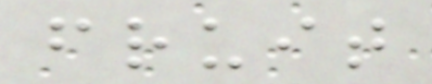fruit
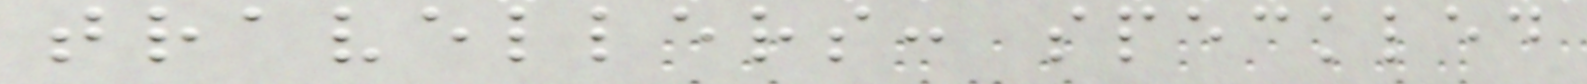travellers: speckled
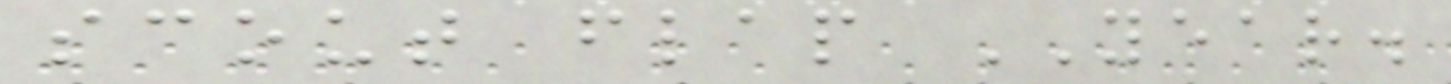scout flap YEAR.
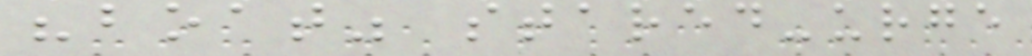"boat" stared-urge
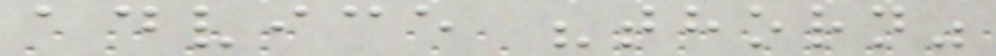advice "thorn"
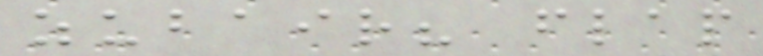zubair? flap
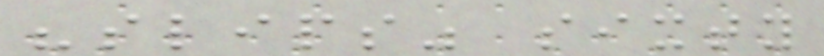"slips" sixty
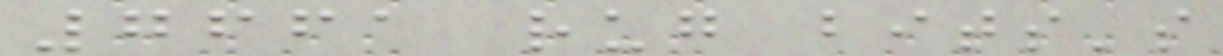7661 rug bits's
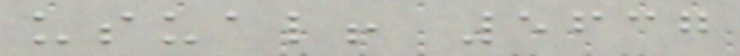usual! 5637
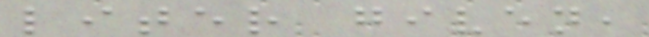liter given,
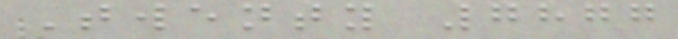Twenty 7877
